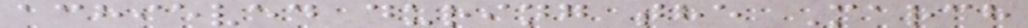achieved during the March
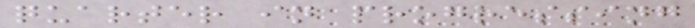quarter in progressing
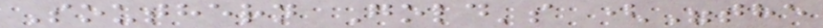Southern Gold's ("the
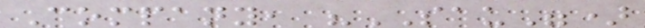Company, "SAU")
